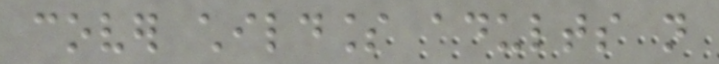cover childless adults not
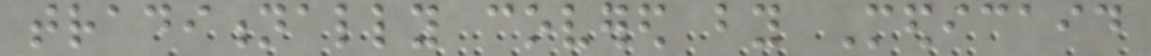traditionally covered by Medicaid
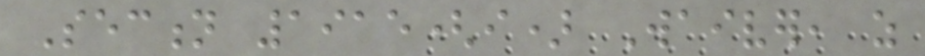Section 1915(i) Waiver, as
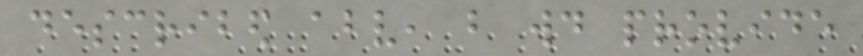described above, but would provide
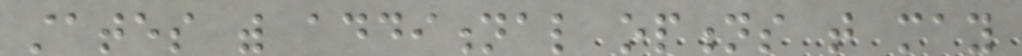states with additional options that may
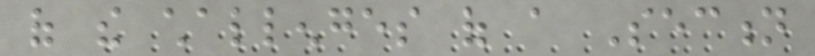of the challenges of a Section
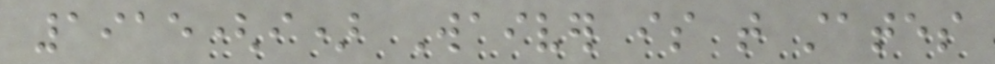1915(i) Waiver is that states
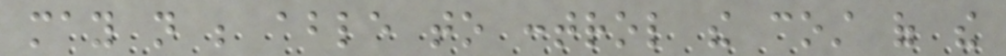may not be able to control the cost of the
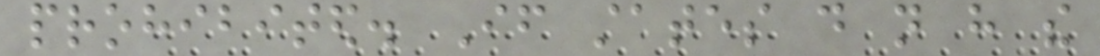prohibited. If states do not have the
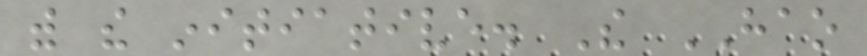with the initiative. The HAO
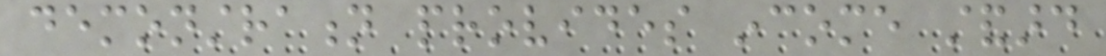demonstration provides income standard
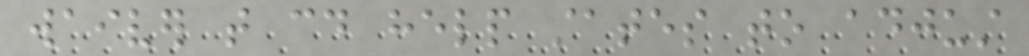waiver that could help states to adjust
